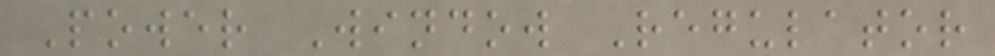Power Window Regulator
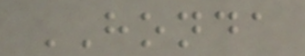HONDA
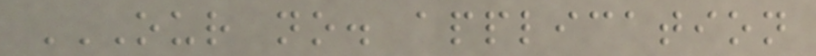OUR NO. APPLICATION
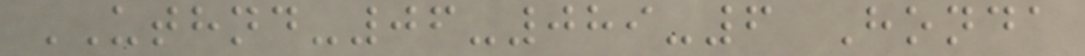UTHND-06-089-6 Honda
